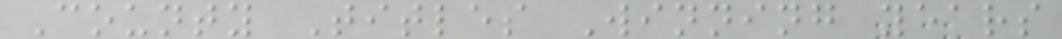County Titles Winning years
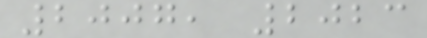2007, 2023
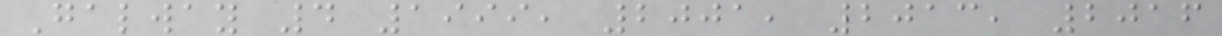Galway 4 1999, 2001, 2013, 2016
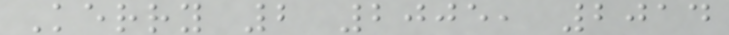Kerry 2 2005, 2014
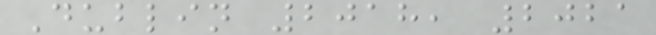Dublin 2018, 2021
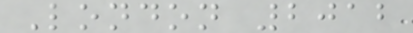London 2012
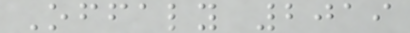Offaly 2019
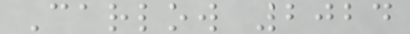Carlow 2024
